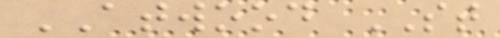ATWOOD ST
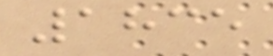1835
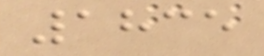1835
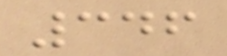346
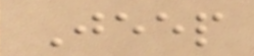Jeep
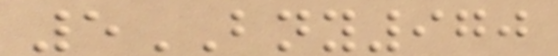5BNY970
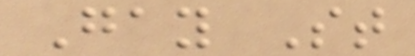Gay St
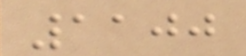1100
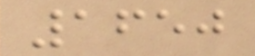1650
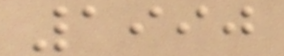1990
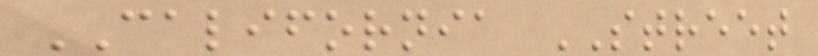CALIFORNIA STREET
